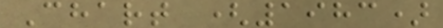Chart (1983)
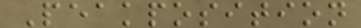Peakposition
